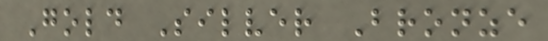Gold Silver Bronze
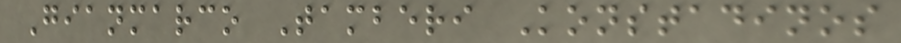Gianmarco Tamberi Konstadinos
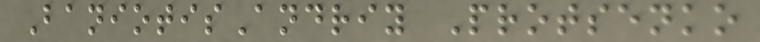BaniotisAndriy Protsenko
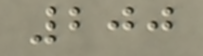200
